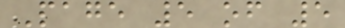Page 5 of 5
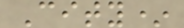City*
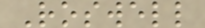Roswell
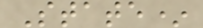State*
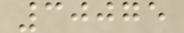30075
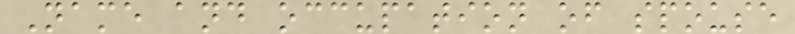Name and occupation of spouse
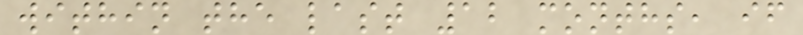within the last 12 months, if
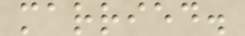married.
